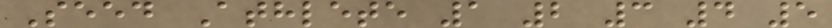Seed Athlete 1 2 3 4 5
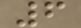6
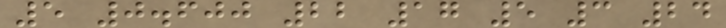5 0.600 22 17 5 3 24
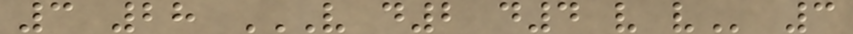3 28 V D2 D4 V V 3
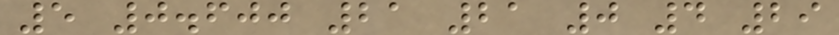5 0.600 21 21 0 4 29
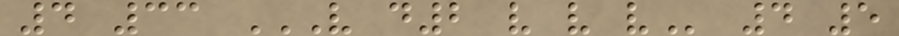4 33 V D2 V V V 4 5
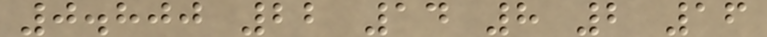0.800 22 14 8 2 16
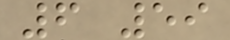6 59
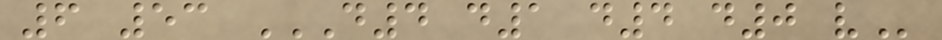6 53 D4 D1 D4 D0 V
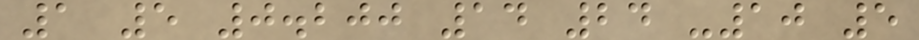1 5 0.200 14 24 -10 5
